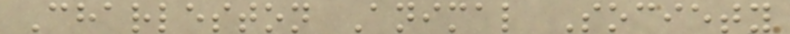Charleston Animal Society
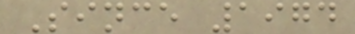Since 1974
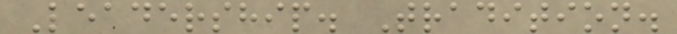Leadership. Tradition.
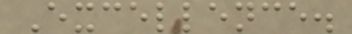Excellence.
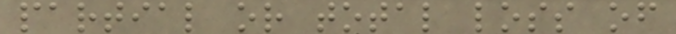partial or total loss of
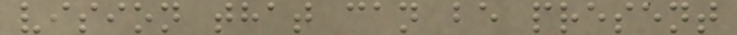vision that can be present
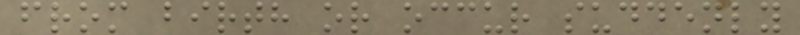from birth or occur suddenly
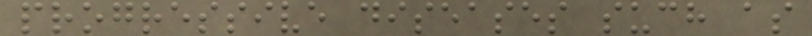progressive diseases such as
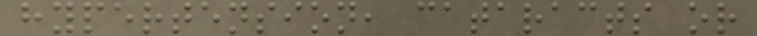hypertension, cataracts or
